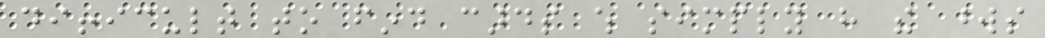difficult to find cards which simply have the words
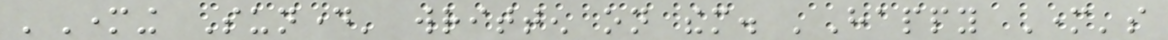'Mothering Sunday' written on them. 'Happy Mother's
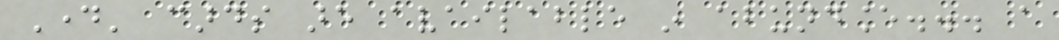Day' cards are available in abundance... a
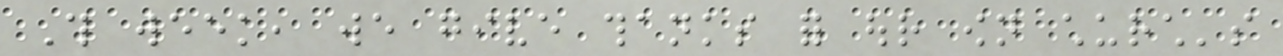This week, we give thanks for our own church's
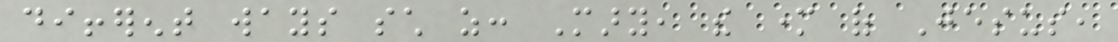different ways such as: Mary, the mother of Jesus,
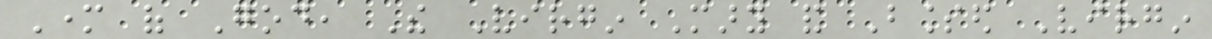Mother of God, The Virgin Mary and Blessed Virgin
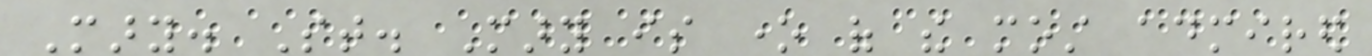Mary. St. Mary is one of the most admired
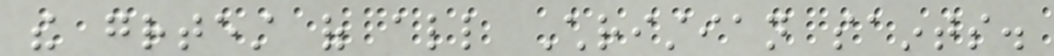the greatest of all Christian saints.
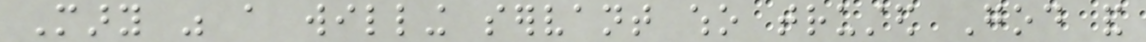Mary was a willing servant who trusted God and
